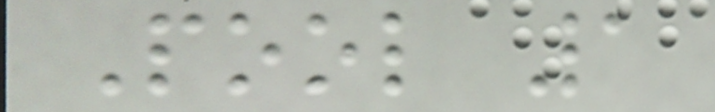Pool 1
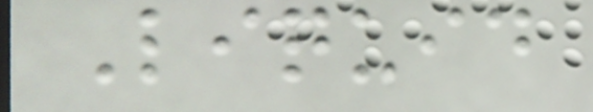Liquid
